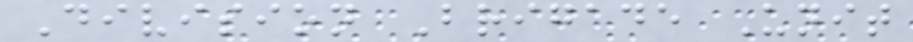Division Brigade Unit
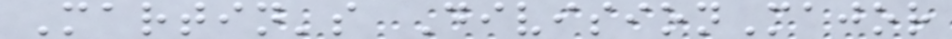Martin's DivisionMajor
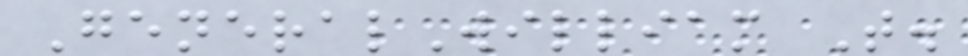GeneralWilliam T.
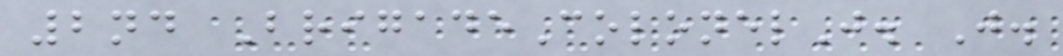2nd BrigadeColonelJ. J.
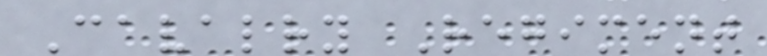Cavalry Regiment
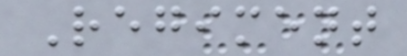Regiment
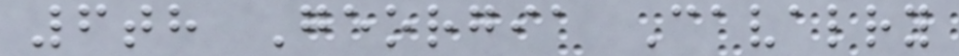6th Georgia Cavalry
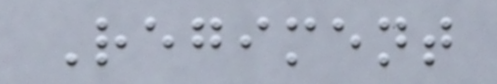Regiment
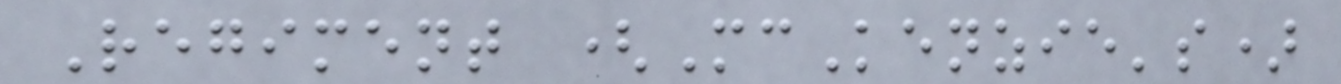Regiment (McKenzie's)
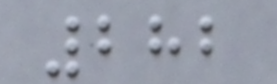282
